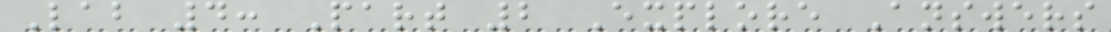Lab 4: Part 2 Explore Answers
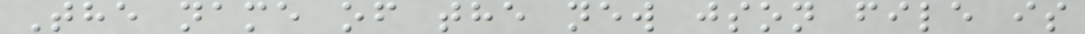The name of the new json file is
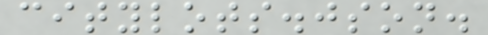citylots.json.
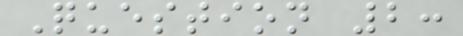Question 2:
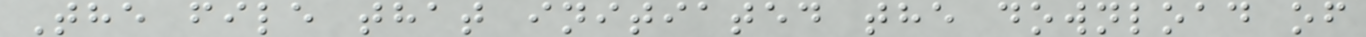The file that initiated the download of
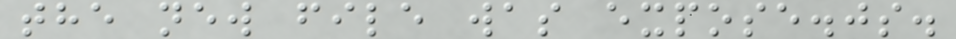the new file was expose.js.
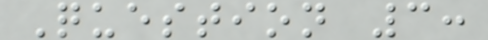Question 3:
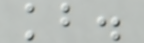kb.
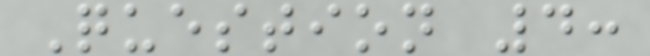Question 4:
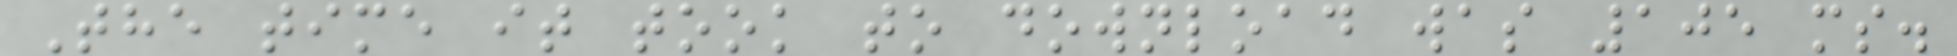The time it took to download was 105 ms.
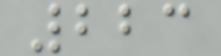223
